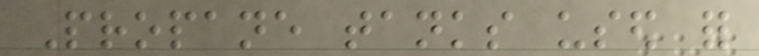Propane tanks used for
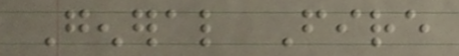General Fire
